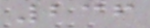236
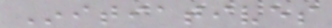Initiatives
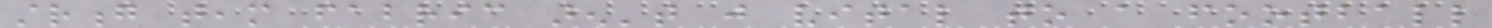strong team fabric aren't just vital to a football
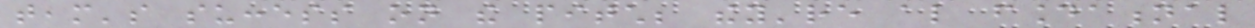team's success on the pitch; they're also foundational
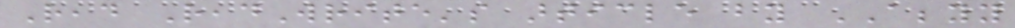Read ReadWrite's article by ABBYY
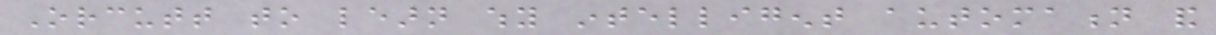Orcutt to learn why intelligent automation and
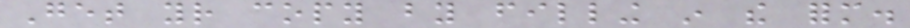Get your copy by filling in the form.
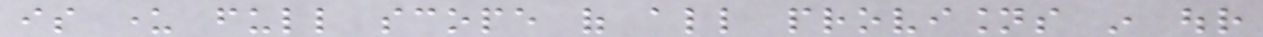is under full scope of all provisions in our
